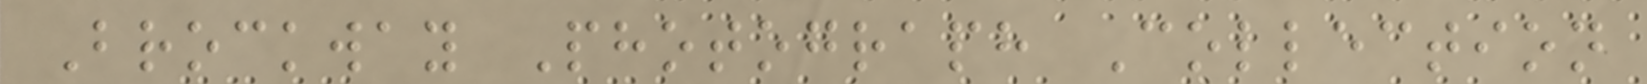Brockway Photograph Collection
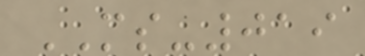MS-019
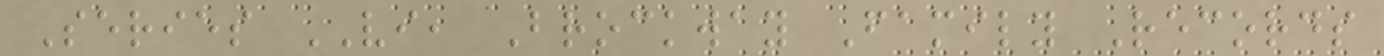Series VI, Brockway Family Records
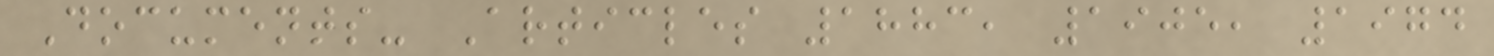Documents- Articles 1883, 1905, 1974
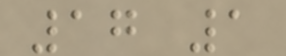17 1
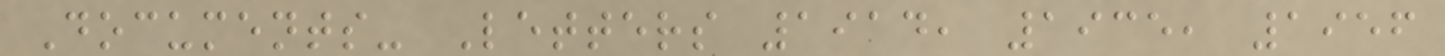Documents- Letters 1914, 1935, 1956
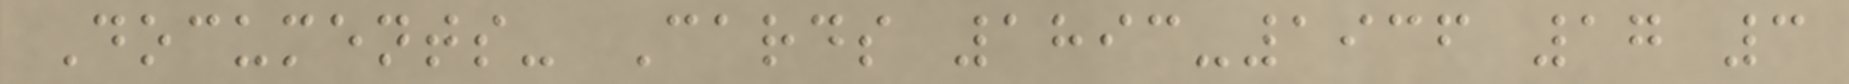Documents- Cards 1893-1936 17 3
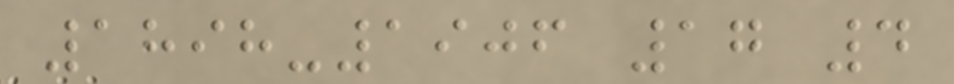1898-1906 17 4
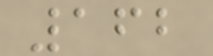162
